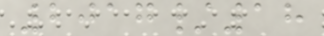2017/18
